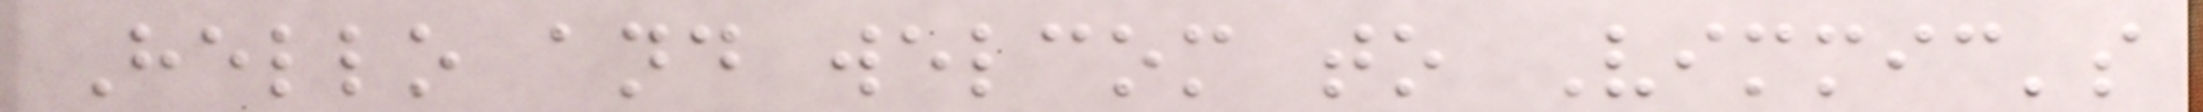Hello and welcom to Vimmic's
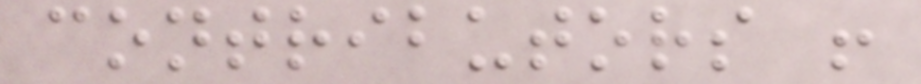contributors !
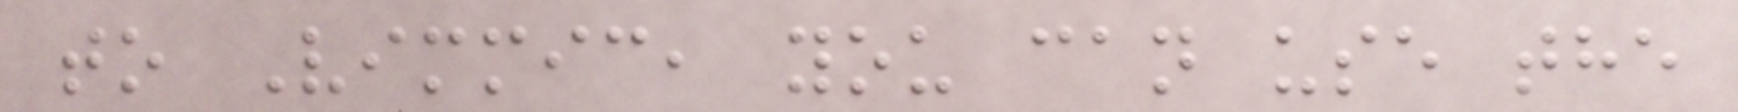to Vimmic, you can use the
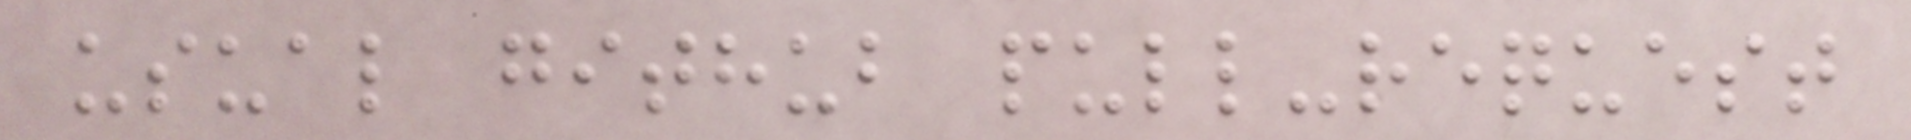usual github pull-request
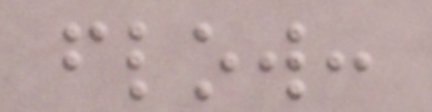flow:
